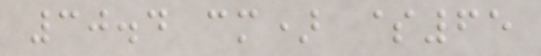30.4 cm) $65
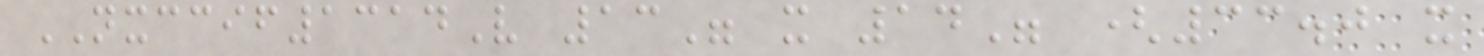NXCCIF1314V 13" x 14" (33.0 x
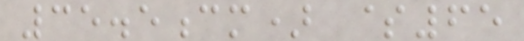35.5cm) $65
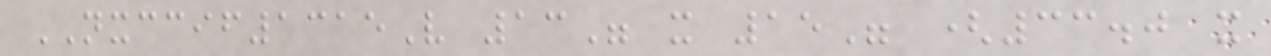NXCCIF1315V 13" x 15" (33.0 x
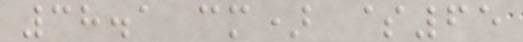38.1 cm) $65
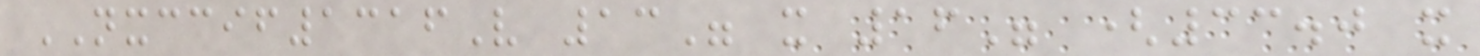NXCCIF1316V 13" x 16" (33.0 x
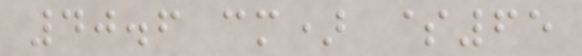40.6 cm) $65
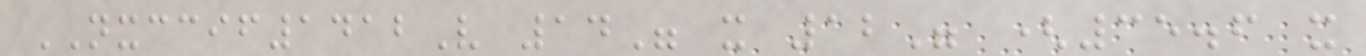NXCCIF1412V 14" x 12" (35.6 x
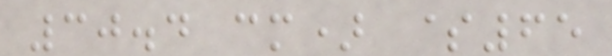30.4 cm) $65
